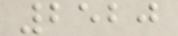2520
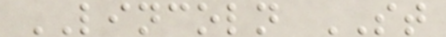LINCOLN ST
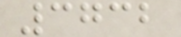3732
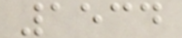1534
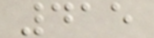415
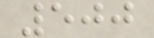500
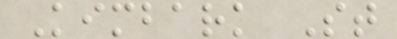Kimbark St
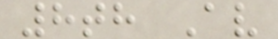8th Av
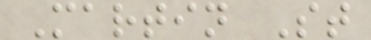Martin St
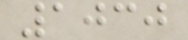1030
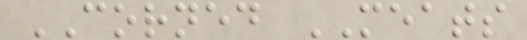CORNED MEATS
